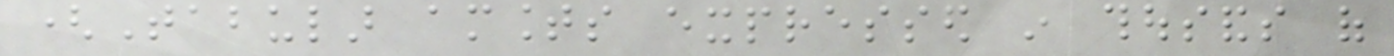(Tabular amounts expressed in thousands of
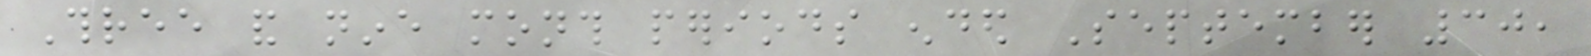Three and nine month periods ended September 30,
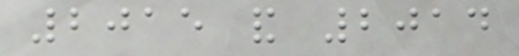2015 and 2014
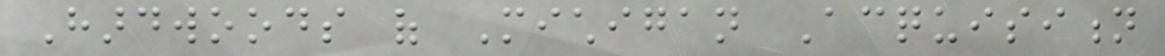Hardwoods of Michigan Acquisition
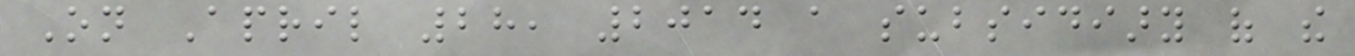On April 28, 2014 a subsidiary of the
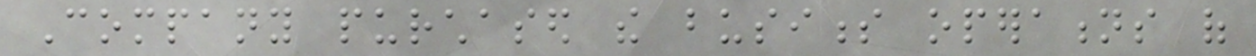Company purchased the business operations of
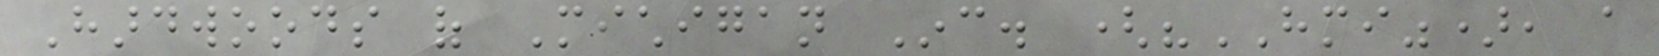Hardwoods of Michigan Inc. ("HMI"), a
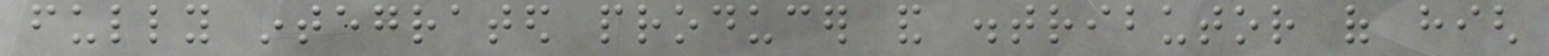fully integrated producer and distributor of high
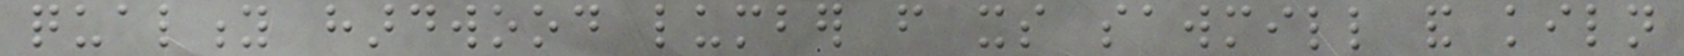quality hardwood lumber from its sawmill and kiln
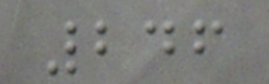246
